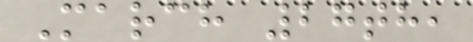March 27th,
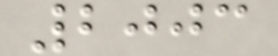2003
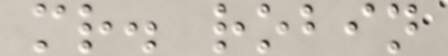mr. robin
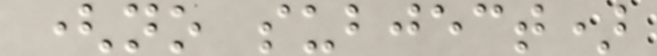(no subject)
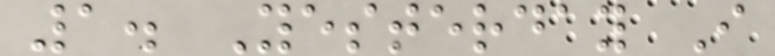1. Yesterday I
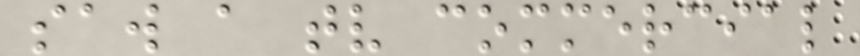saw a tv commercial
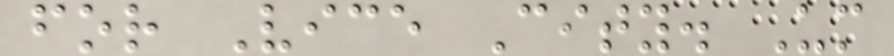for Vice City. Um
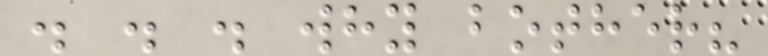. . . why bother?
